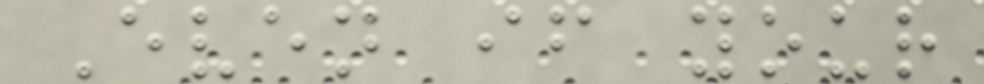Even if your
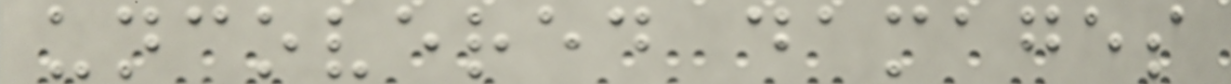uncovered damages
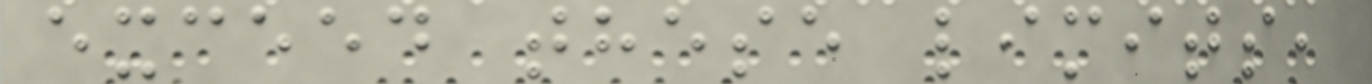exceed these limits,
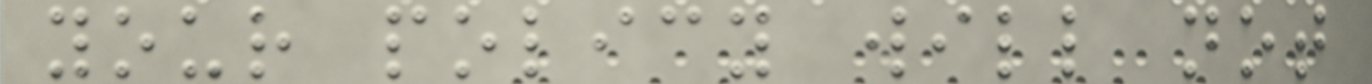your policy will not
